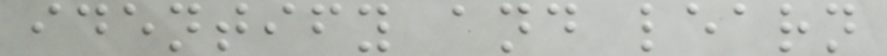identify and learn
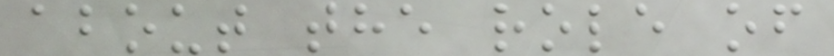about the role of
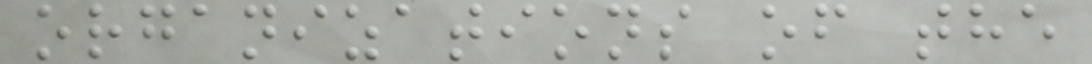organizations of the
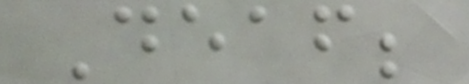Deaf;
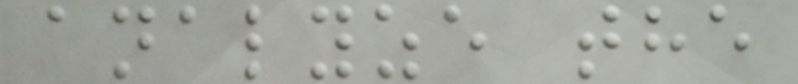analyze the
